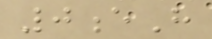0eH
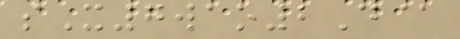sX7wao2D@
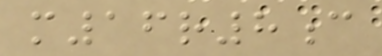m16r8c
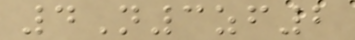4N3zf2
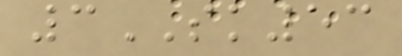3SK53
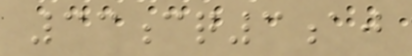33cq3aj
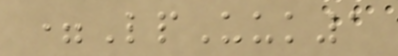=LpUuk1
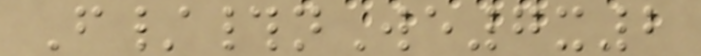F/#nWe7x2
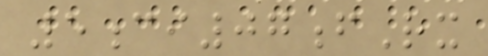5ci07fRx
